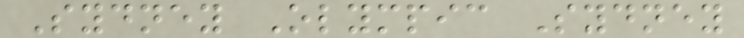Sydney Olympic Sydney
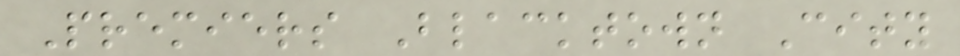Premiers Blacktown City
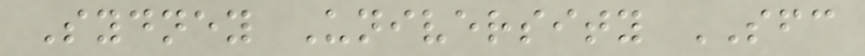Sydney University SFC
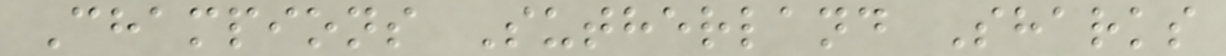Champions Sutherland Sharks
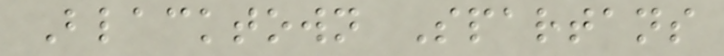Blacktown Spartans
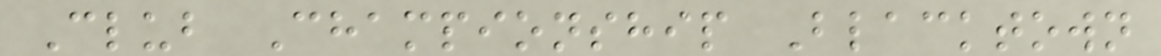Club Championship Blacktown
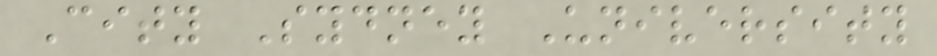City Sydney University
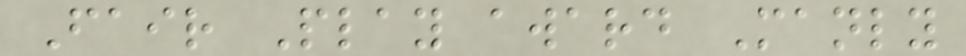Fair Play award Manly
